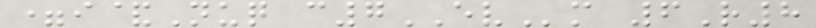=i&Nuq c7EVm 6R8
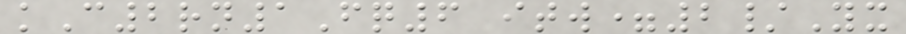kC2rn1Fq6 itw=2/Yx
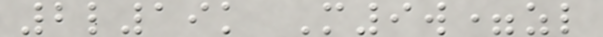2l19k M9w=zl
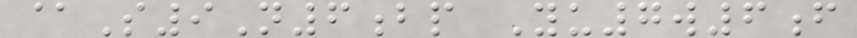@S9N6bp Yu7w6f
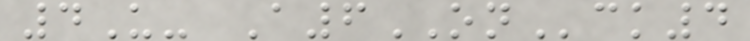4U- A6ONck4
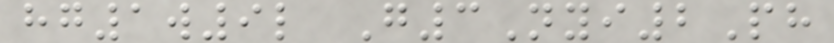hg1w9l G3Nyi2Ph
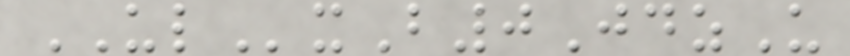ULxB0JdzU
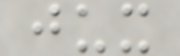jux
